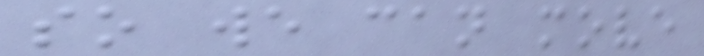so we can move
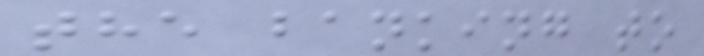the banking to
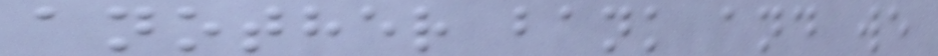another bank and we
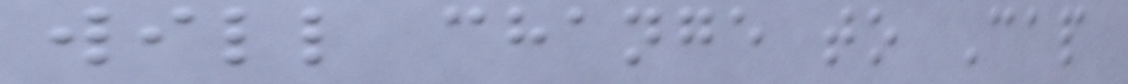will change to Cap
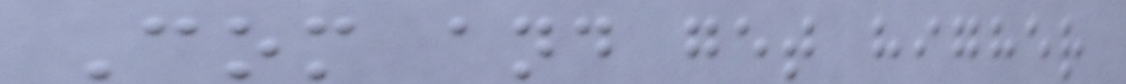Com and get higher
